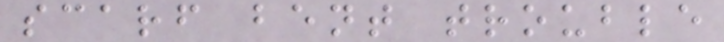scarf bent trouble
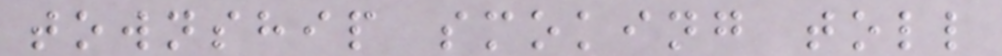township smoking toll
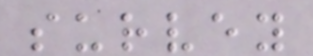survey
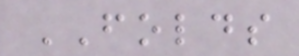FOLDS
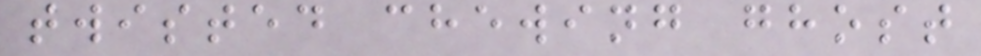twisted chewing ghost
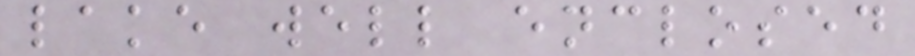lake well enclosed
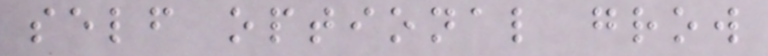self optional grow
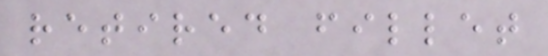retired fillet
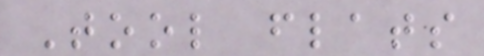Tool flats
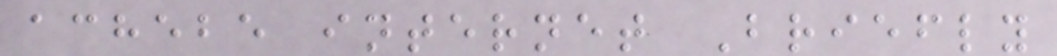achebe internet Briefly
